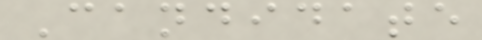Candidate
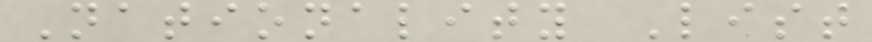Nationality List
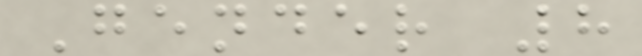Gender 8
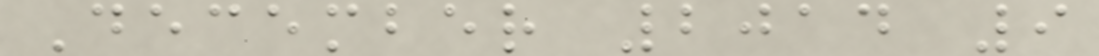December 2014 9
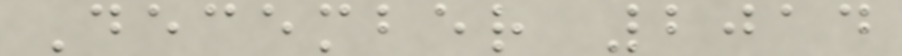December 2014
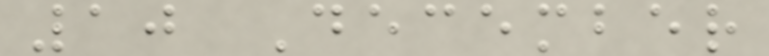10 December
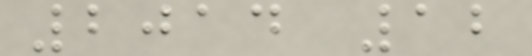2014 12
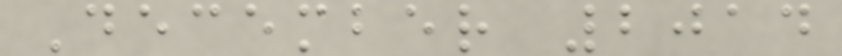December 2014
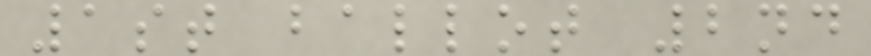1st ballot 2nd
